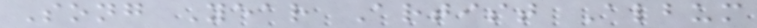Song Year Artist Album
